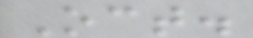Oct.
